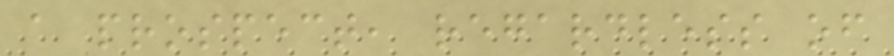a prospect, regardless of
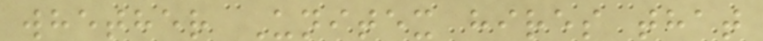whether Unitex hires that
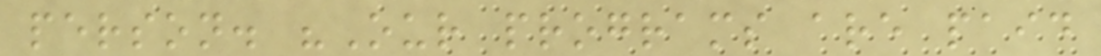person. "Our programs are paid
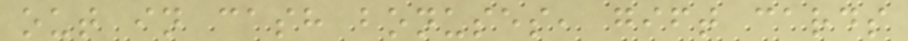out in cash bonuses, gift cards
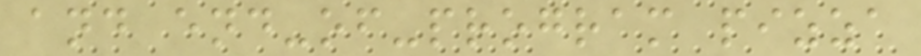and end-of-program pizza
